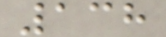138
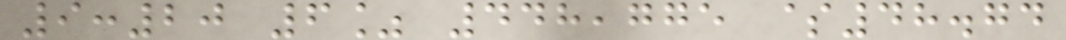9:20 6% 448,775 $48.74
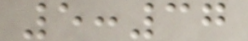5:37
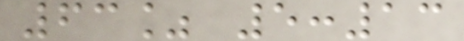63% 5:13
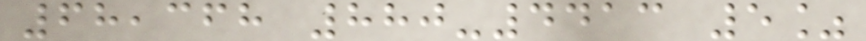68,368 880-4413 5%
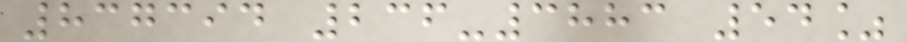837394 236-3883 54%
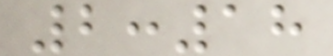2:18
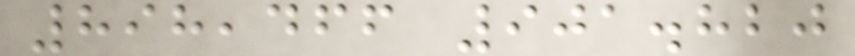898,466 901.820
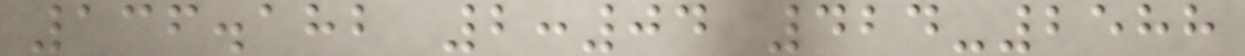136.182 2:04 424-2588
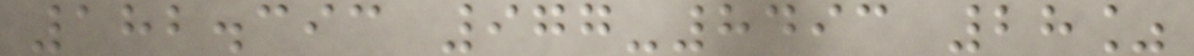182.393 977-8493 28%
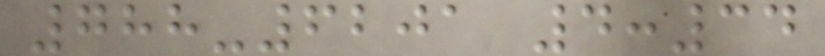788-6201 4:34
